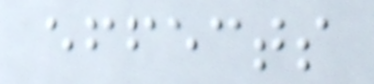effects
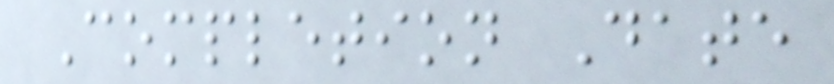Completion Date
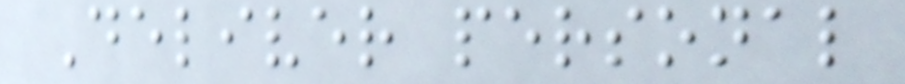Deliver personal
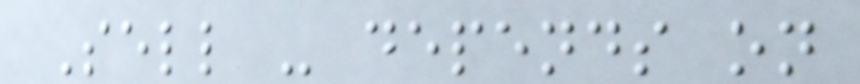Sell - depends on
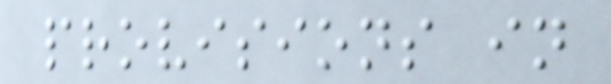provisions in
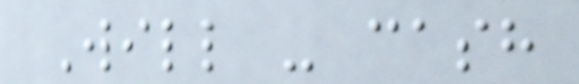Will - cash
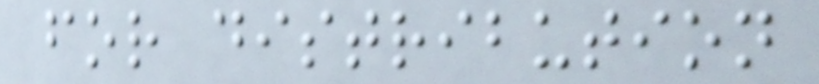for distribution
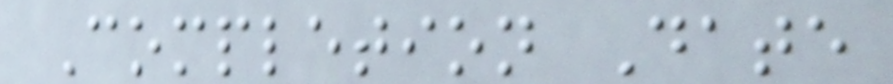Completion Date
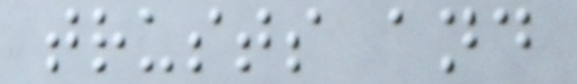trusts and
